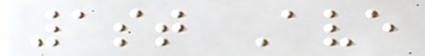1st Ave
